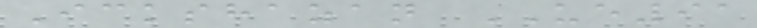Ickshazan UE91
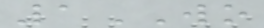1WO
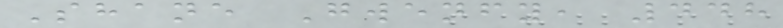Shane Gwenfy, 448
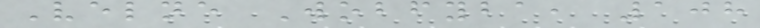Velne Wobfyba, 108
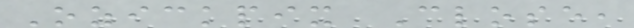Ozickpix Close,
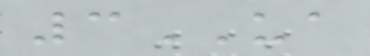3UA
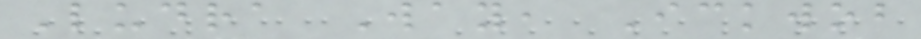Ludra Way, Ickwob
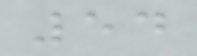54
